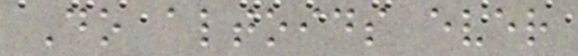Do altoids ever
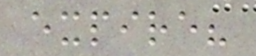expire?
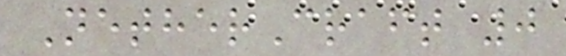NetherCraft 0
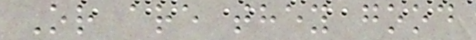Or are they good
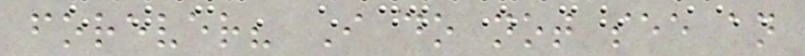forever? I do not see an
